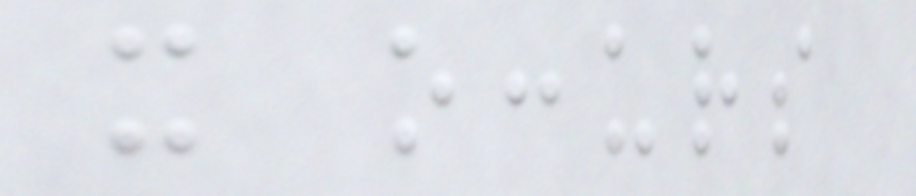it occurs
